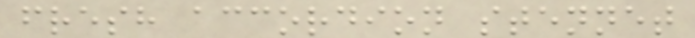fresh accordion stennet
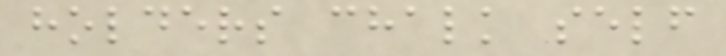holders chalk self
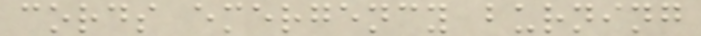cords emergency burning
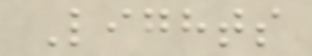Lights
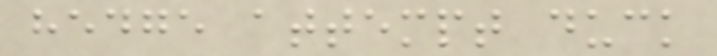hedge attempt duck
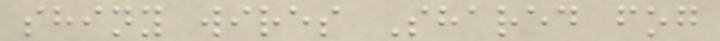shiny wires Shared fog
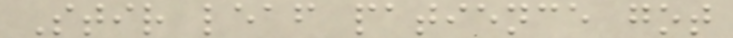Stir leaf patience got
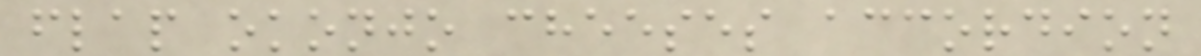flap okonjo cheeses accordion
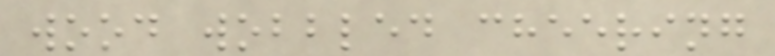wood wobbled cheering
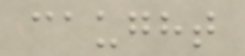caught
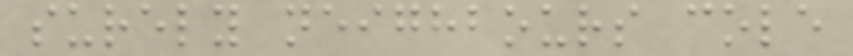surely neighbours cole
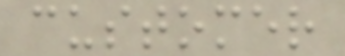customer
